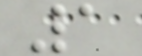1
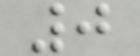0
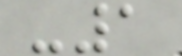-1
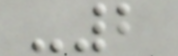-2
